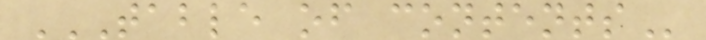TABLE OF CONTENTS
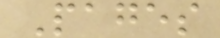Pages
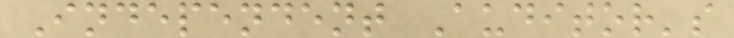Independent Auditor's
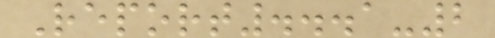Report...1-2
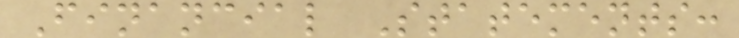Financial Statements:
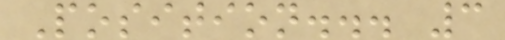Position... 3
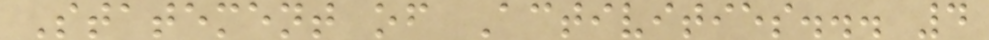Statement of Activities... 4
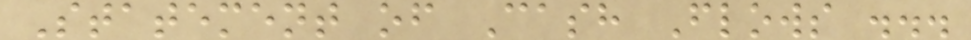Statement of Cash Flows ...
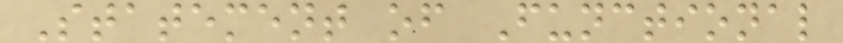Statement of Functional
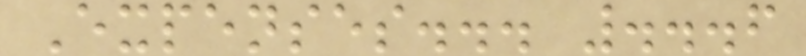Expenses... ...6
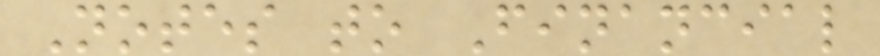Notes to Financial
